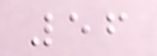56
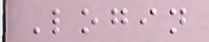Login
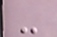-
